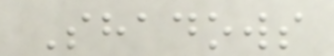Shadows
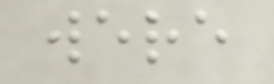were
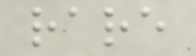rare
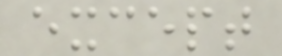except
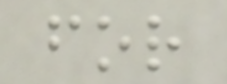for
